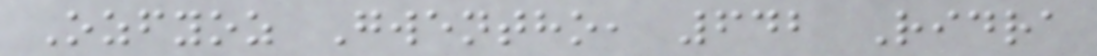Ozfyoz Gwentho, 642 Ridra
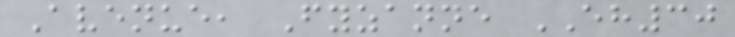Avenue, Fyzanne EH30
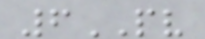6PV
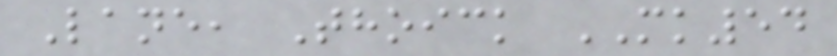Lane, Thoick MK54
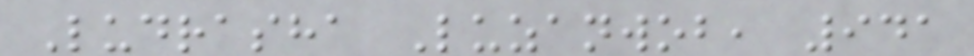Ludrasha Luzanwob, 941
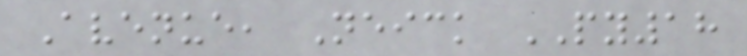Avenue, Neick PY18
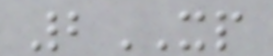2XP
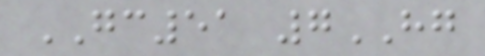GC51 7HG
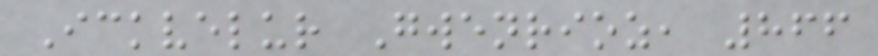Ickvelur Gwenrioz, 866
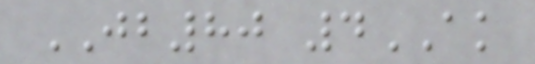JB80 4AK
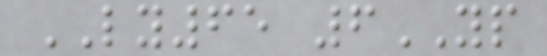LY65 6YP
